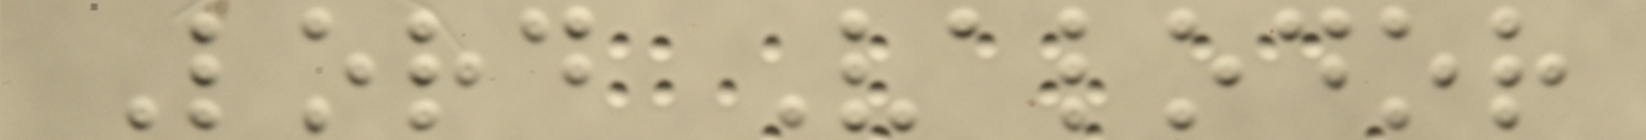Lord Valodor
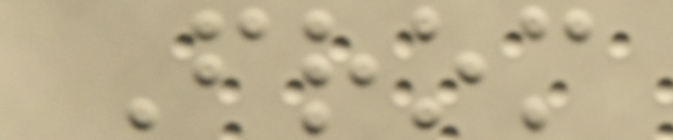From
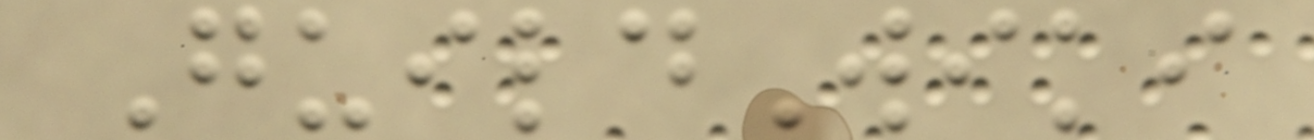GuildWiki
